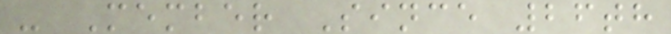- Member Since 26th
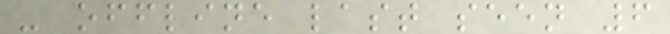- offline last seen 6
